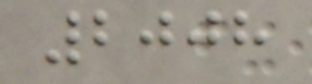2008
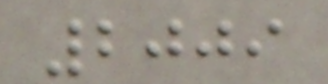2009
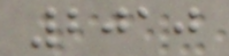2010
